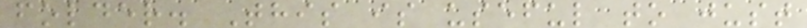folder. This is useful to just
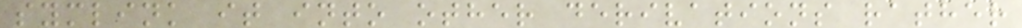symlink it into other derivations rather
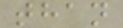than
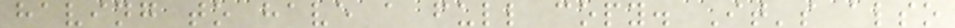having to have a full copy. It's also
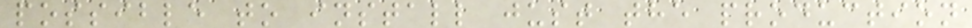possible to install just the production
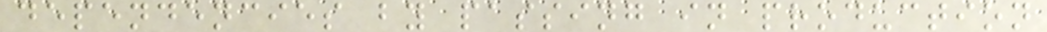dependencies by passing in production
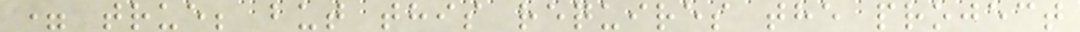= true; but this requires the project
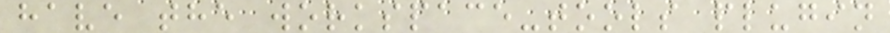have the workspace-tools plugin
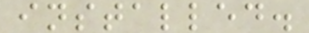installed.
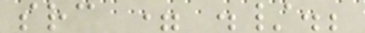src = ./.;
